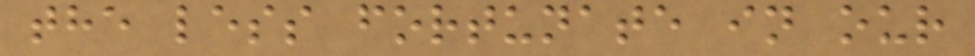the less fortunate in our
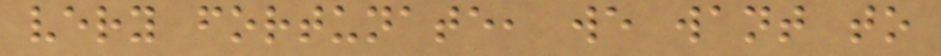very fortunate, we want to
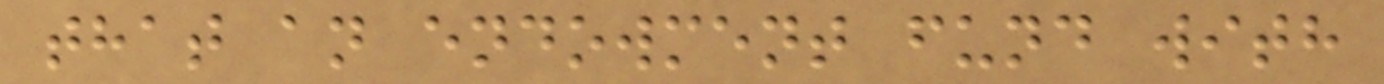that an endowment fund with
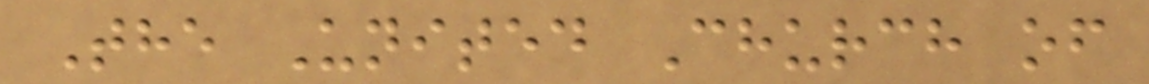The United Church of
